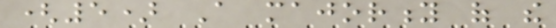(5) A majority of the
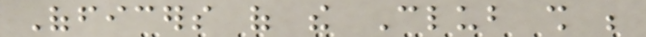Officers of the Club shall be
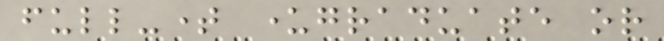full-time undergraduate or
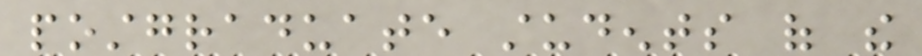postgraduate students of the
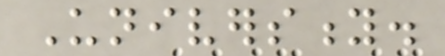University.
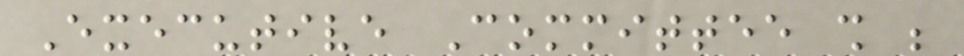Executive Committee shall be
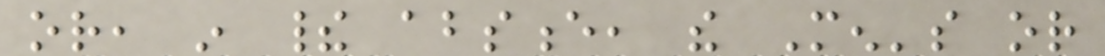or, in their absence, the Men's or
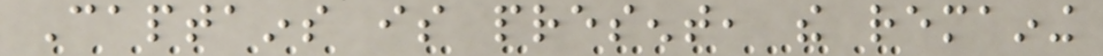Captains is present, the remaining
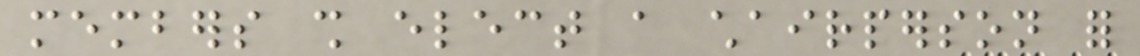members shall elect a chairperson for
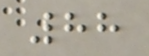88
